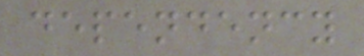dependency
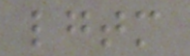lgtm
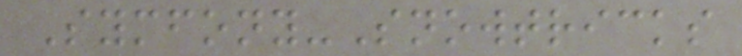Symfony-Snowtricks
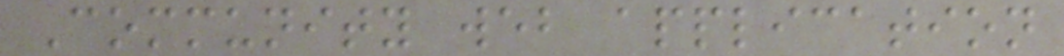Community web application
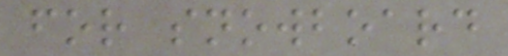for snowboard
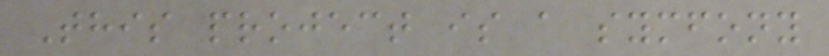This project is a symfony
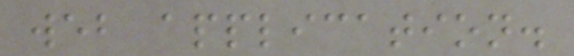web application.
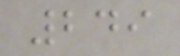249
